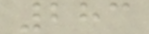283
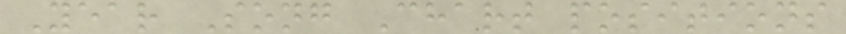Year Song Chart positions
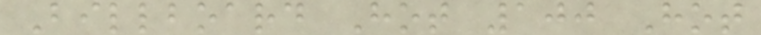Billboard Hot 100 Hot
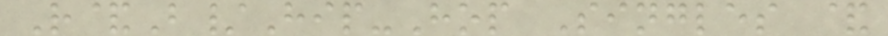R&B/Hip-Hop Singles &
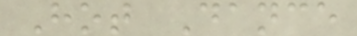Hot Dance
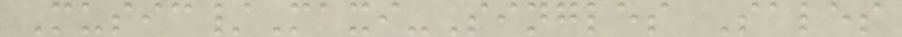Music/Maxi-Singles Sales
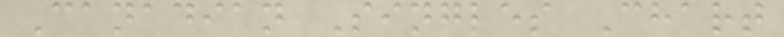Canadian Singles Chart
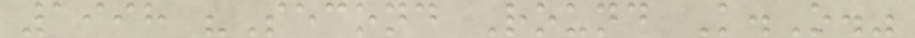1998 "Second Round K.O."
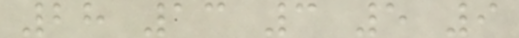28 13 3 5 9
